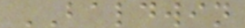BALDWIN
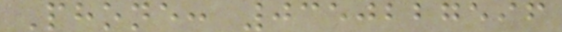Phone: 0350227596
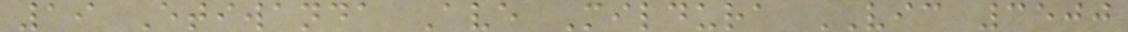19 Etiwanda Ave Mildura VIC 3500
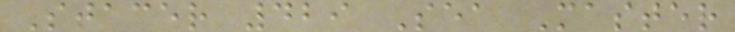Stacer 429 Sea Master
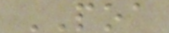POA
